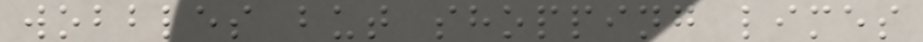wobbles but shopping limes
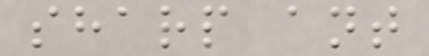sharp ant
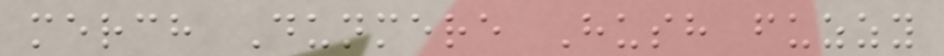merch Dunmere Hush fuzzy
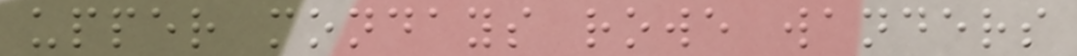upper mondays rowe wanders
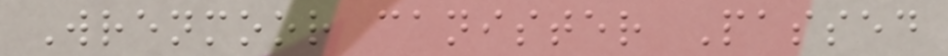Wrenmoor canister Passed
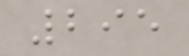295
